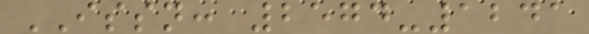ISSN: 2574-1241
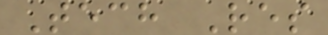Tech Res
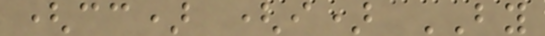(cc) (i) BY
